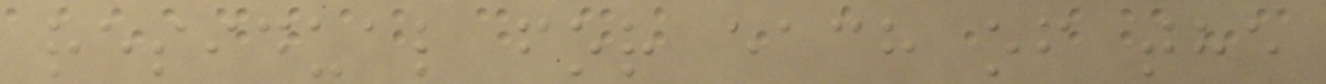residual for each of the
